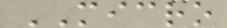MICRO
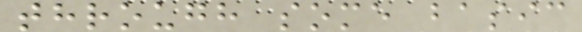through some basic
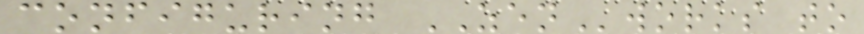configuring ZENworks to
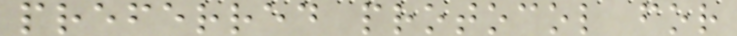preferred protocol for
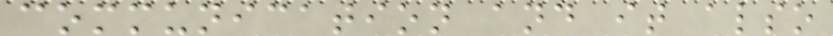communication and it also
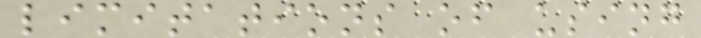limitations of using
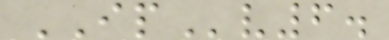IPv6.
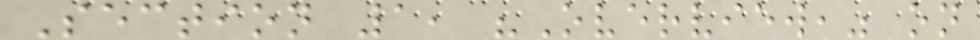Section 1, "Overview," on
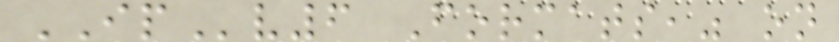IPv6 Formats," on
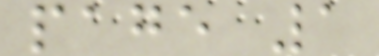page 1
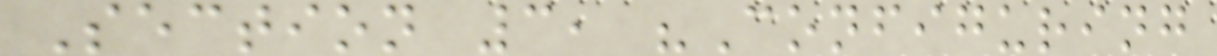Section 3, "Configuring
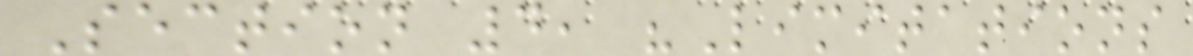Section 4, "Limitations
